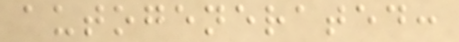autogenerated:
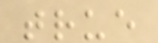true
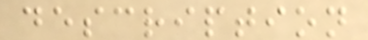description
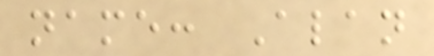name: Alan
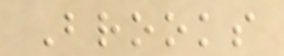Brooks
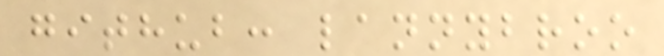github: lannybroo
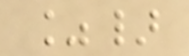%}
